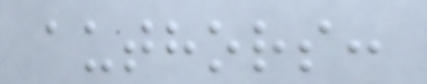authors:
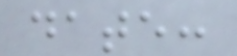date:
